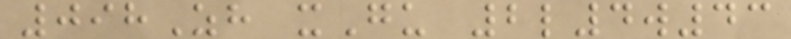098Zh xGu 2l4w43
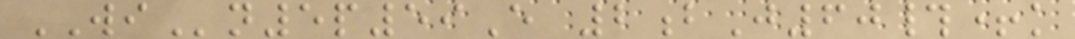WIn5p59E 2bJ60#+k
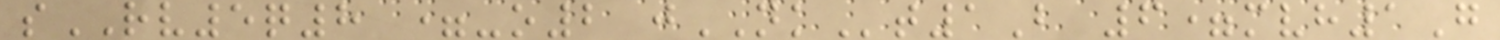sRV5q8 =-o2 jNKt1B 6=mvh1G
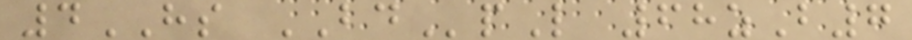4HS BDpL 68zB7
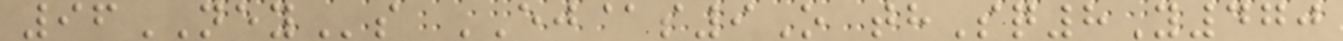96NEYs EJ@s9O thSq8Y470
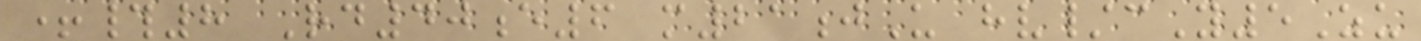+#8 Rd40e6 m21jU hv/cY5Zu
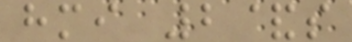hmi 2&s
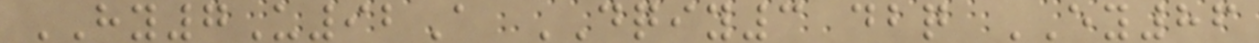HY7U92A DQIY3 dbq EY86
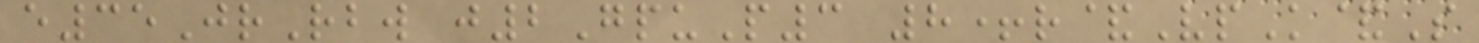e35JrRbw j2GpuP3 8+r&VpK&S
